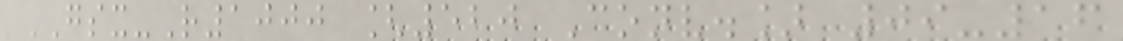GSX-R1000 [520 Conv.] 09-16
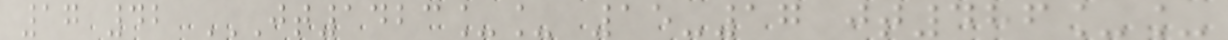17 42 JT1423__ 15-17 JT486__
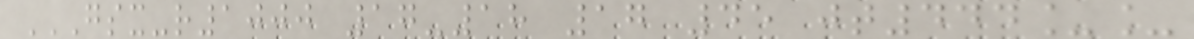GSX-R1000 17-18 17 45 JT444__
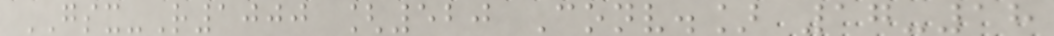GSX-R1000 [520 Conv.] 17-18
